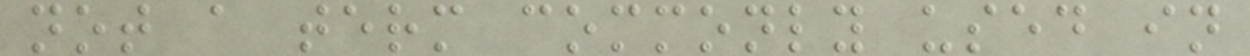not a term commonly used in
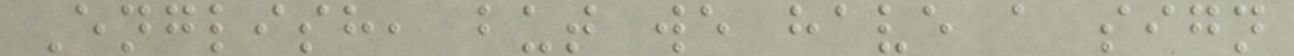English, but we have a sign
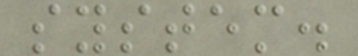system.
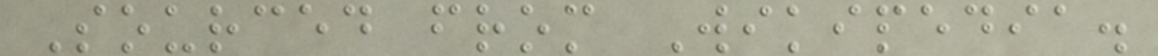Sourced from Wikipedia.
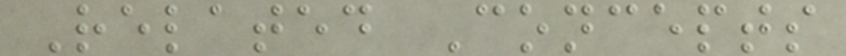Related Concepts
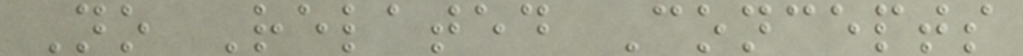No Related Concepts
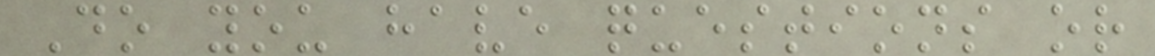Do you have questions or
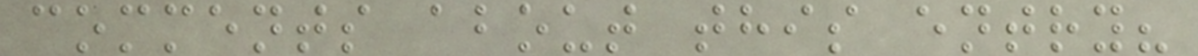comments about this entry?
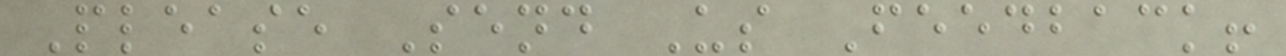Please Send Us Feedback!
